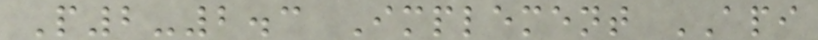P2-2.3 Implement API
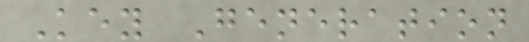Key Generation
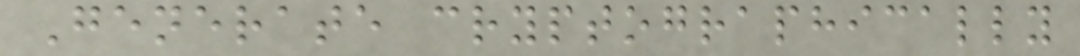Generate cryptographically
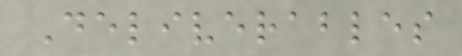Deliverables
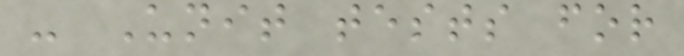- Unit tests for
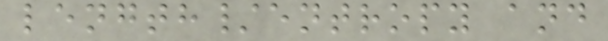length/entropy and
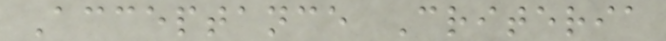Acceptance Criteria
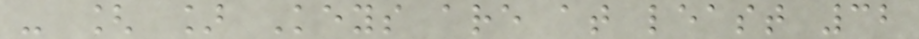- [ ] Keys are at least 32
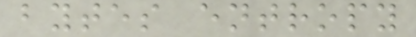bytes entropy
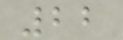22
